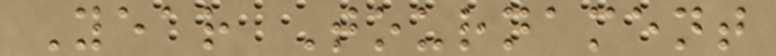Year Tournament
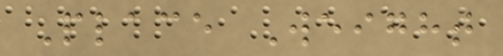Place Weight
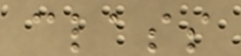class
